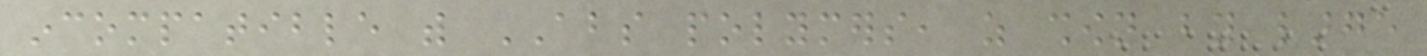incompatible with ABS polymers, as shown by large
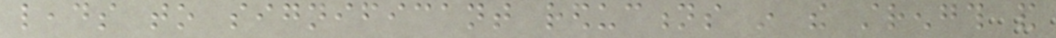leads to significant reductions in the strength and
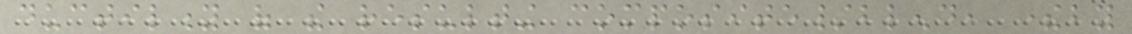ductility of the resulting composite/blend, thereby
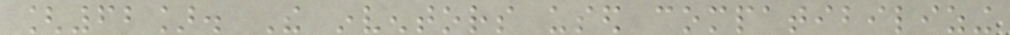[62]. The inventors used compatibilizing
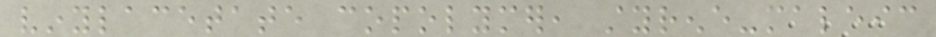vinylacetate copolymer, styrene-maleic
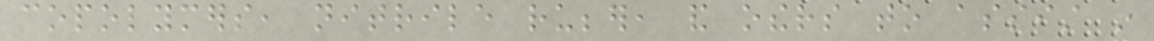copolymers, nitrile rubber, and others to assist in
